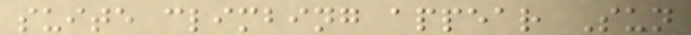suite climbing appear Sun
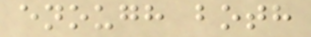enough both
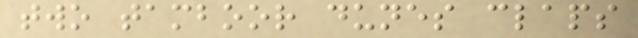two tamboor dunes claps
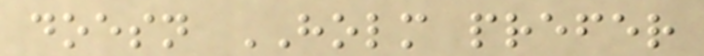doesn HOLM prefer
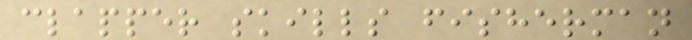clapper skills fisherman
